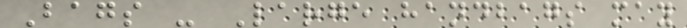Bags - Large handbags may
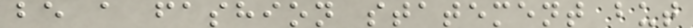be a fashion statement but
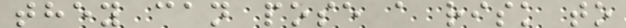they can pose a risk to
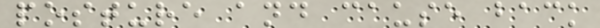posture and cause back
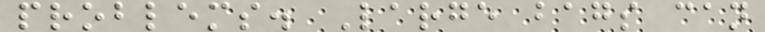problems. Large bags can
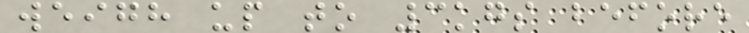weigh up to 3kgs before
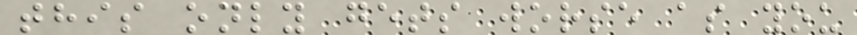this only gets worse as you
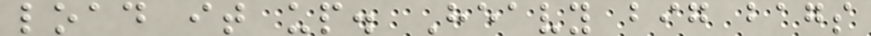load it up. Heavy big bags
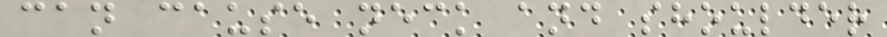can cause neck and shoulder
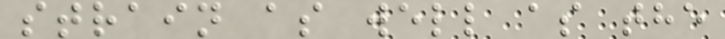strain as well as the
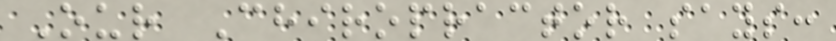Our Chiropractor says:
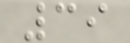39
